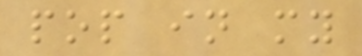pop in my
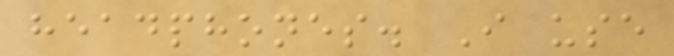headphones. I use
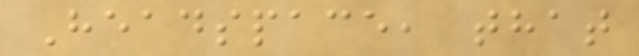Headspace, that
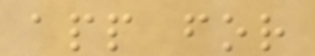app for
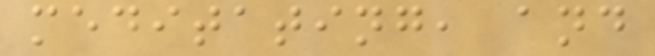meditating, and
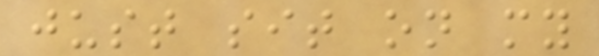just sit on my
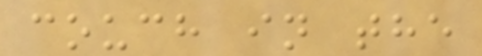couch in the
